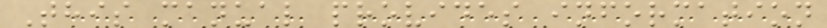This manual provides information
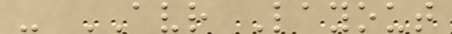- AVR Layout
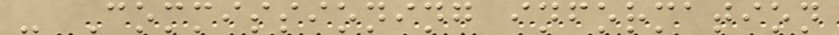- Commissioning information
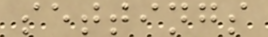settings
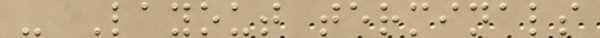- Layout terminals
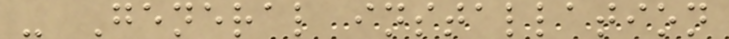- General installation
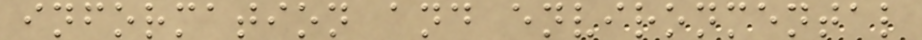information and environmental
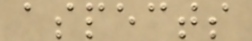aspects
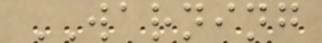WARNING
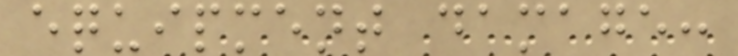equipment damage:
